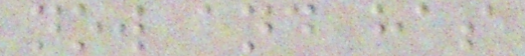now and has
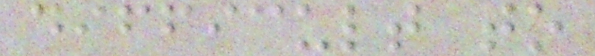difficult to
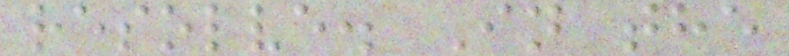resolve. In the
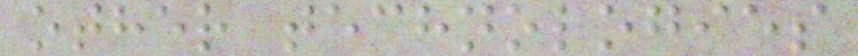other technologies
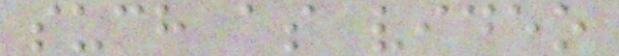such as video
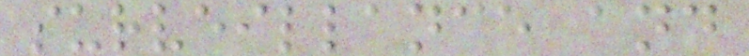surveillance and
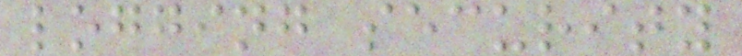logging security
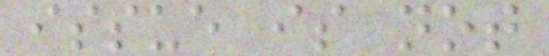issue is not
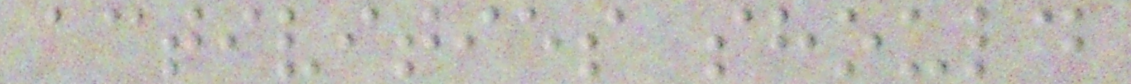activities should
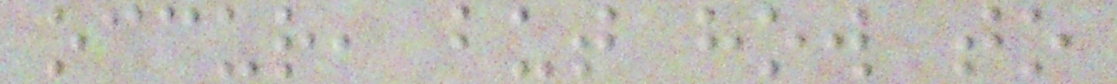occur, but how to
